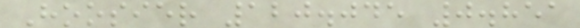Hoosier 120.045 0.851
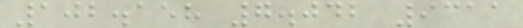102.158 7.042 9311
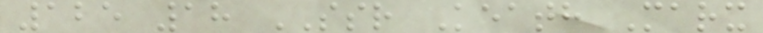125 18 SSR Keath Marx
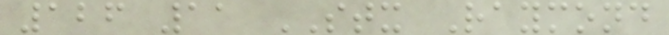126 11 STX Raymond
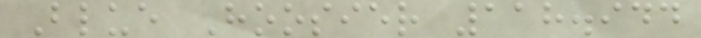Blue Hoosier 118.944
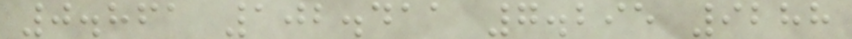0.861 102.411 7.295 9288
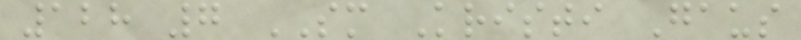128 7 SM Kristi Gaus
